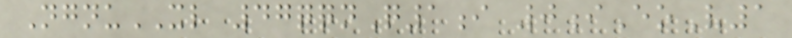NgnuXL 47qqnQ1i 0iEoV1
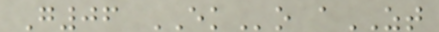G06 EKo aZT
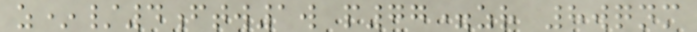z*/4ftw1w p77=zr 8wqnm
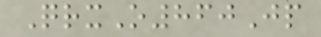QrxO860Jp
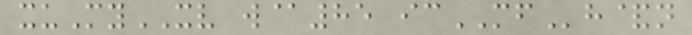xuMyXV w@85 icMFh&n
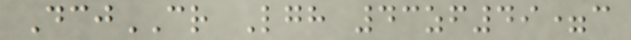DcjCR Lgh 43zf49=c
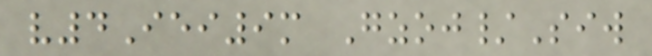v4Iei9m Gzoj/Siw
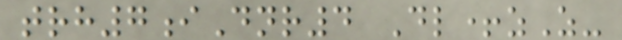trh7iDnr4 Dl+zZ-
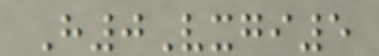H0Vxgi5
